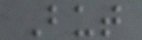But
